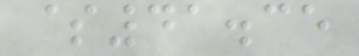$41.35
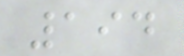194
